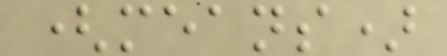(means)
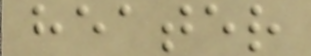heater
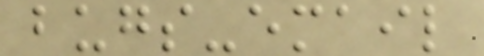bugs-email
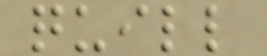quill
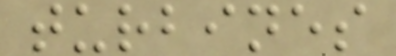turbines
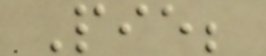Pie;
